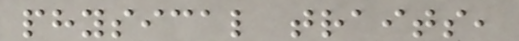physical traits,
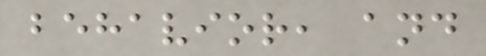behavior, and
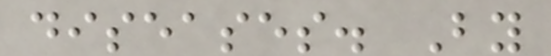diseases. By
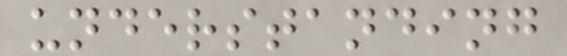understanding
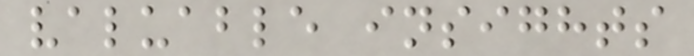valuable insights
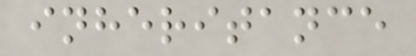inheritance
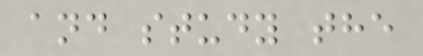and study the
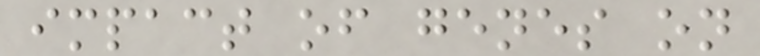impact of genes on
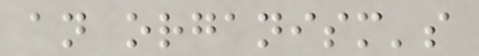an organism's
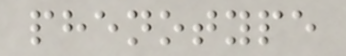phenotype
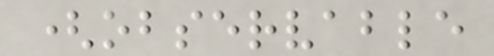(observable
